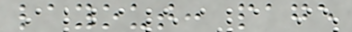layout: page
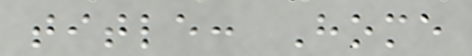title: Home
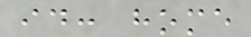id: home
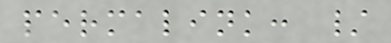permalink: /
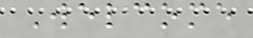Welcome
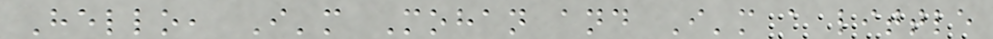Hello, I'm Mohan and I'm a little
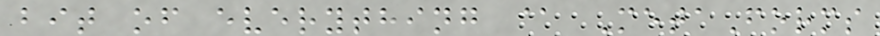bit of everything @ MetaForms
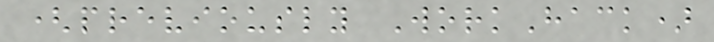(previously WorkHack)
